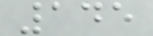145
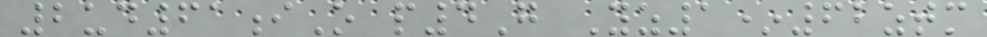2ud61iO p4G Yz1*62ztm
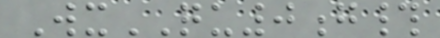WxQU0g#
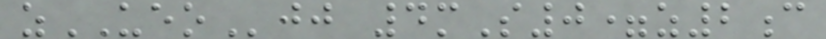zUEOjj 4mS0=z2c
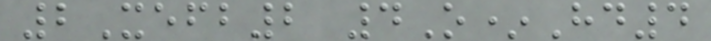2Xefb2 4O*Hd4
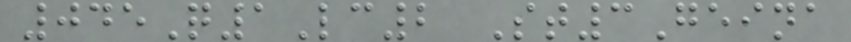045Q1Lc2 St3Geina
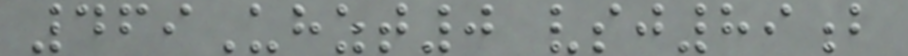469Uhzt0 vsj89b
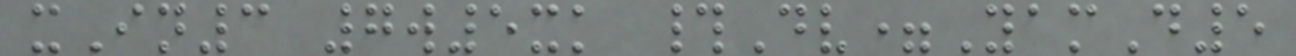xIn3 7w5xk #Dv=YamD5
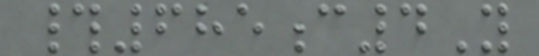#685c4Y
